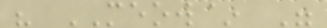" MEOW~ "
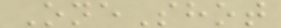OneShot
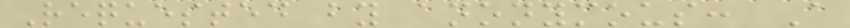Requested by anonymous: A
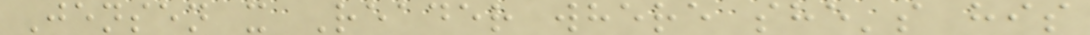Jensen x Reader where she's his
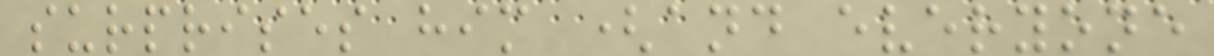surprises him (and everyone
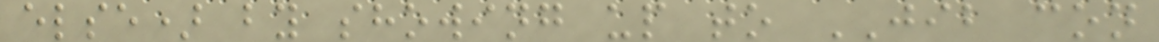else) by showing up to JIB con
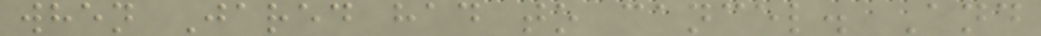when Jared had to cancel. And
